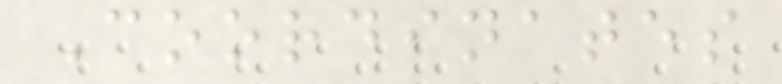Coordinates
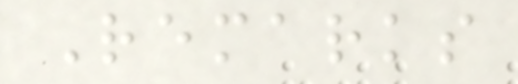Remarks
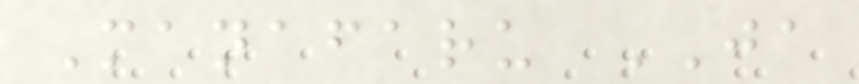Manafaru JA
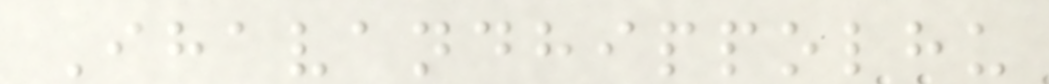Ihavandhippolhu
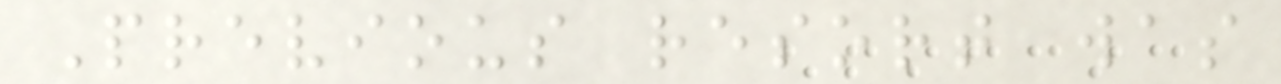Previous resort was
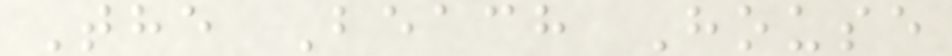The Beach House
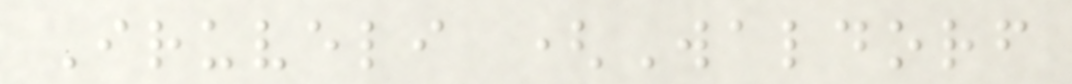Iruveli (Waldorf
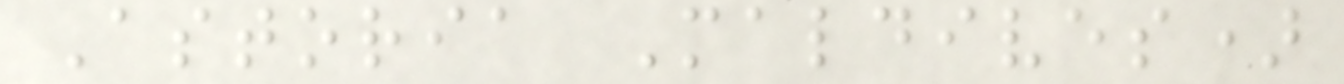Astoria Maldives)
